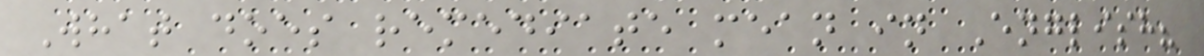What does remediate mean in English?
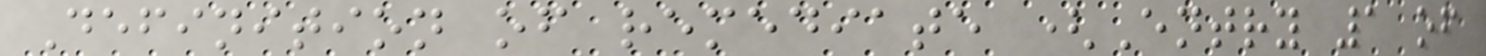Definition of remediate (Entry 1 of
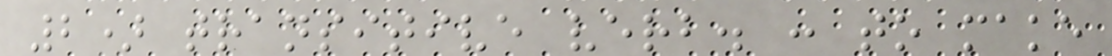2) transitive verb. : to make
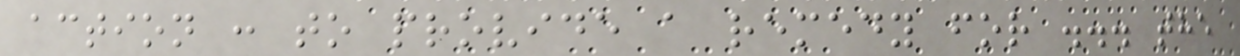action : to provide a remedy for ... the
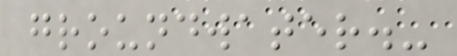groundwater.-
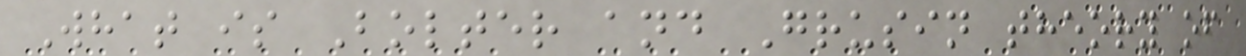What is Bolter and Grusin theory of
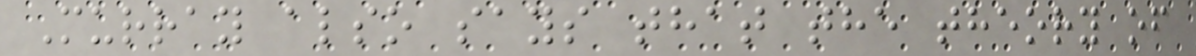Murray also says that the theory of
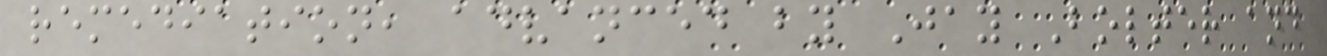remediation, advanced by Jay Bolter and
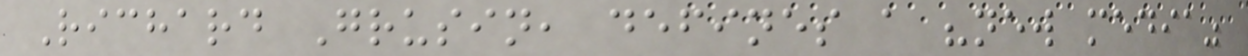Richard Grusin, defines a "new media"
